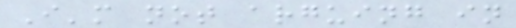I'm not arguing in
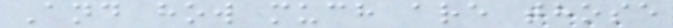And how much are those
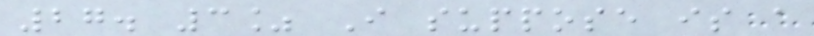27. 3% I suppose is a
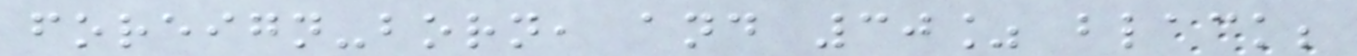foreign-born, and 30% black;
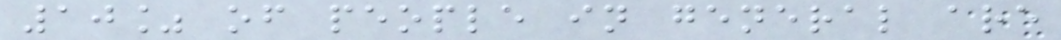10% of people in general are
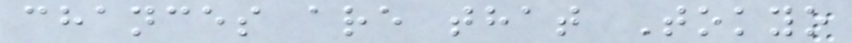chances are that Tokyo
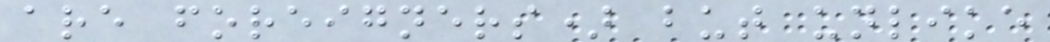are foreigners) but unlike
